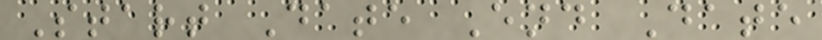Start Date End Date
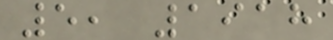5, 1918
